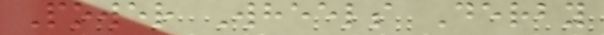Power Wheels Derby
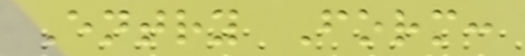Entry Form:
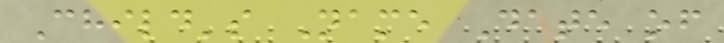Child's Name Date of
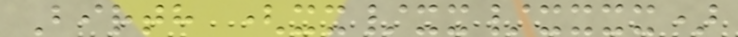Birth (xx/xx/xxxx)
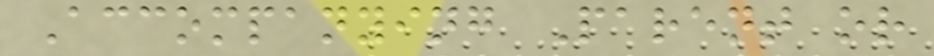Accompanying Parent or
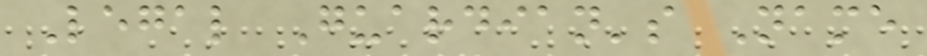Legal Guardian's Name
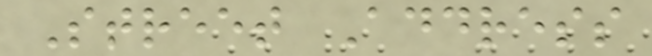Street Address
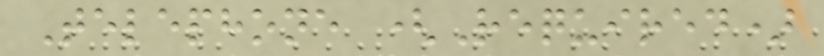Telephone (Required)
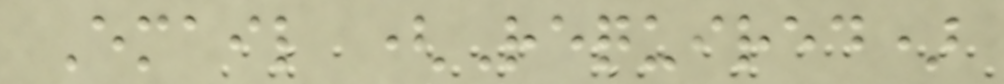Email (Required)
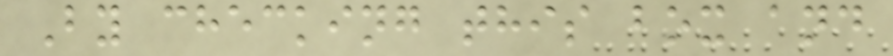By checking this box and
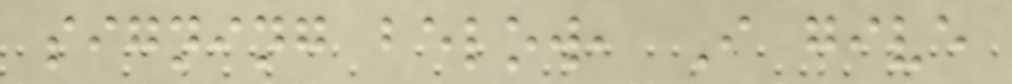signing below, I give
